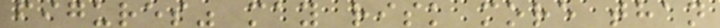figures" may risk more than
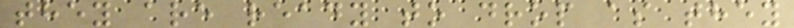they are ready to drop as they
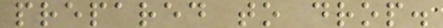prepared to drop.
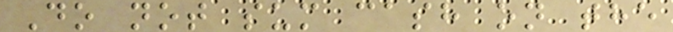Do not sum cash on the
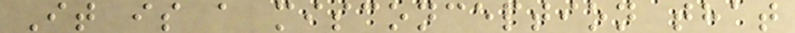It is a misconception that
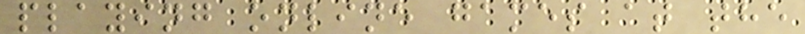playing online games at the
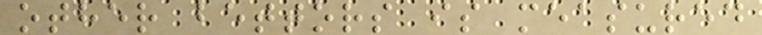other bettors is measured
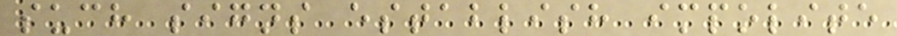such signs establish impolite
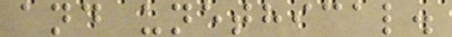and unethical.
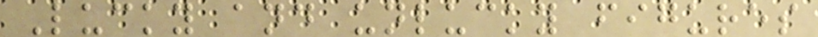Lucky and unlucky figures
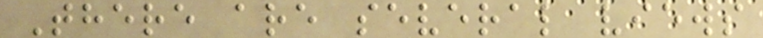There are several views
